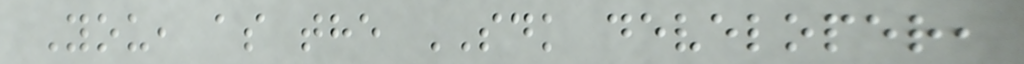You, as the SDK developer,
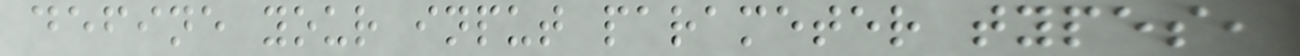define your input parameter types,
